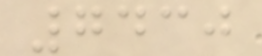7430
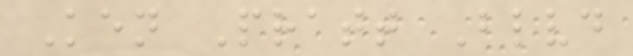Ken Pratt Blvd
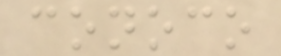conoco
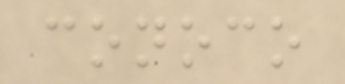conoco
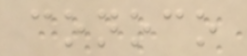conoco
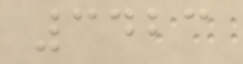3423
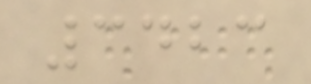3423
